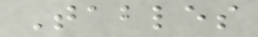Tables
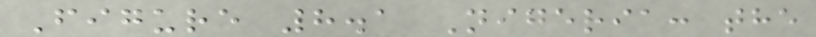Figure 8.1 Nigeria: the
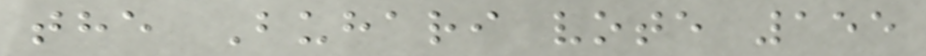the Buhari vote 155
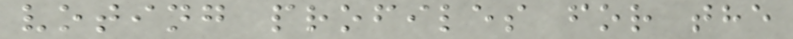voting profiles for the
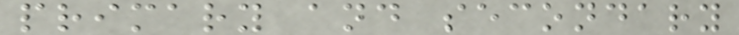primary and secondary
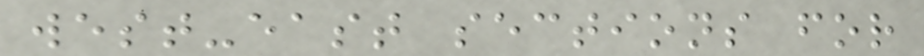west-east sections for
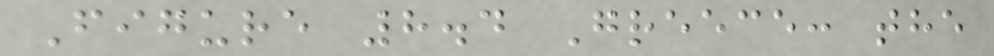Figure 8.4 Greece: the
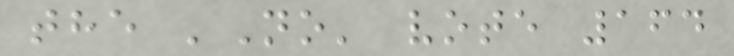the 'No' vote 164
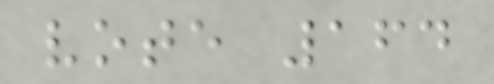vote 164
